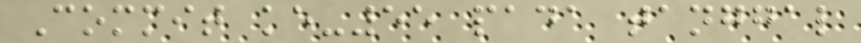Commit ke-55 pada tanggal
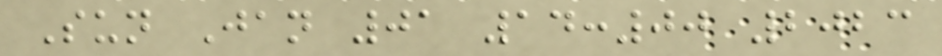Sun Jan 01 14:00 2023
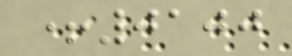+0100
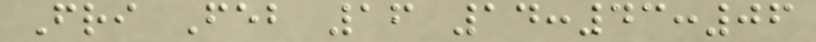Fri Feb 16 14:43:06
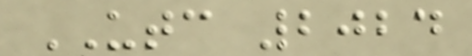UTC 2024
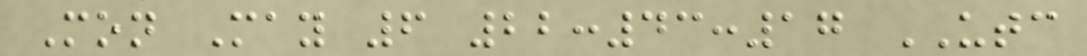Mon May 6 22:43:17 UTC
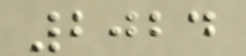2024
